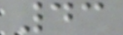43
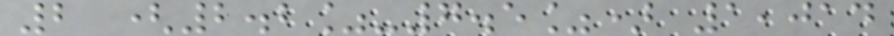2 (2.2%-7.5%) 1,014
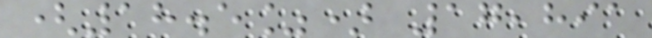(18.5%) 17,891
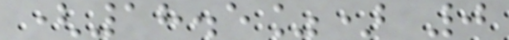(18.5%) 0
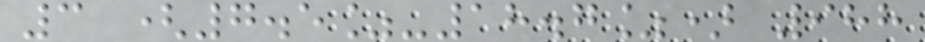3 (7.5%-18.7%) 988
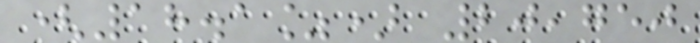(18.1%) 20,750
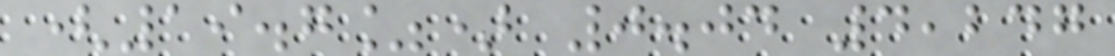(19.7%) 0.04 4,247
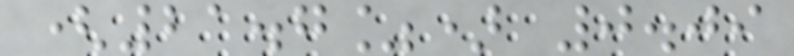(21.7%) 0.09
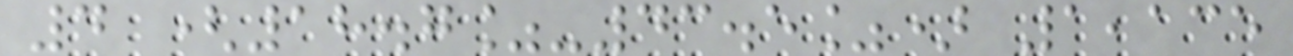4 (18.7%-43.5%) 1,135
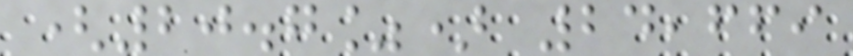(20.7%) 24,669
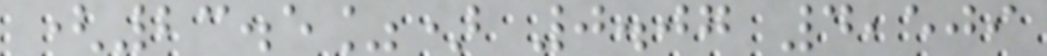(23.5%) 0.07 4,509
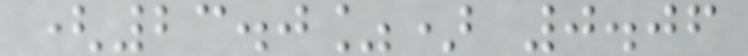(23.0%) 0.06
